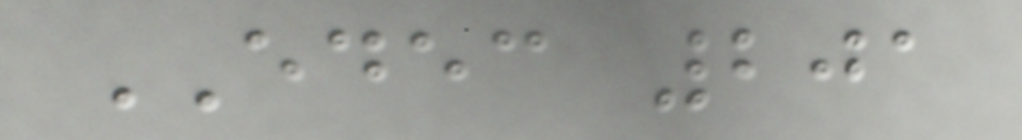EDEC 201
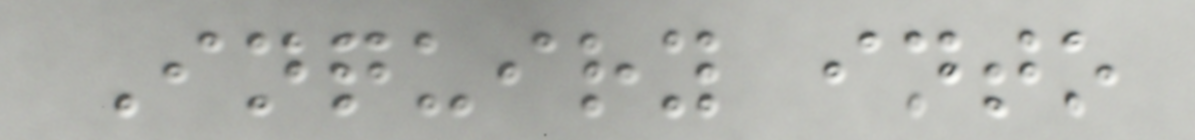Inquiry into
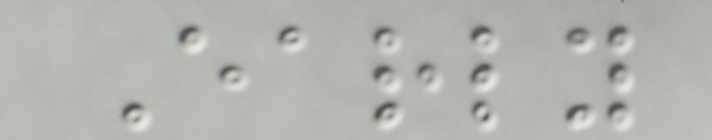Early
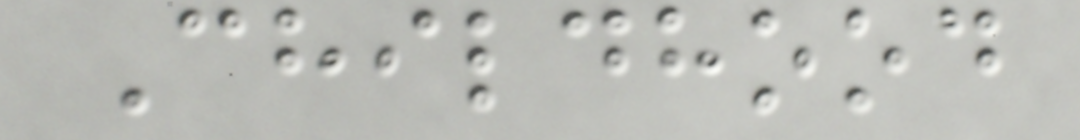Childhood
